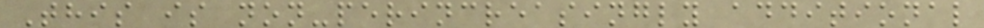This is non-perincreasingly additional
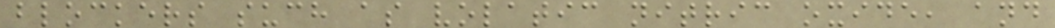blockers such as volatic nitric oxide, and
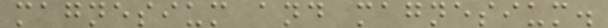magnesium and magnesium.
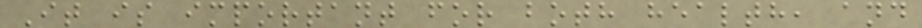It is important for both health, and
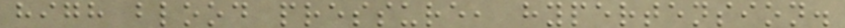high blood pressure, hypertension.
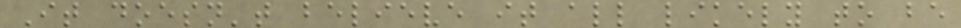It doesn't believe it all likely to be
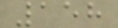158
